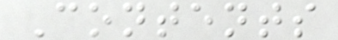Contents
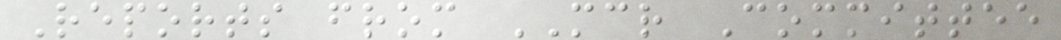Reports from MCR Committee
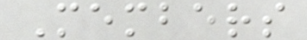Members
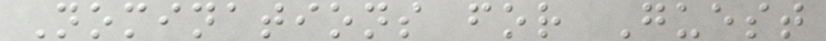Nominations for Guest
